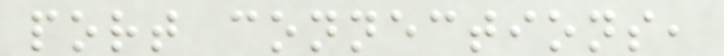port connections,
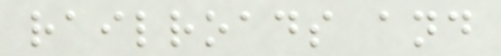railroads and
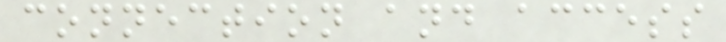connection and access
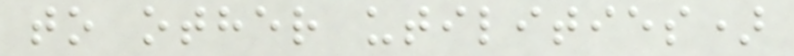to other utilities)
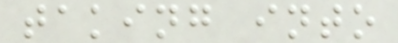taking into
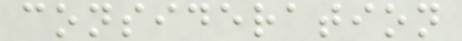consideration
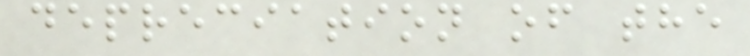depreciation of the
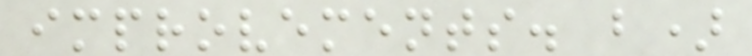improvements. b)
